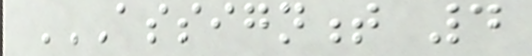ASSIGNMENT 4
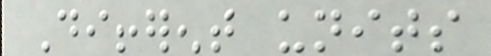Different units
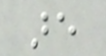are
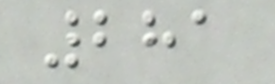281
